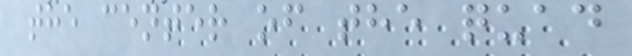the center of the quad
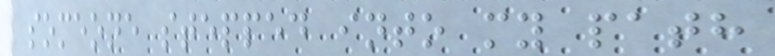someone stepped into my path
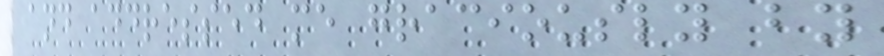and addressed me graciously by
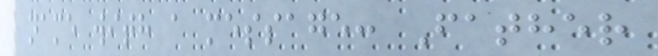name with a message: Father
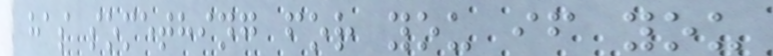has something for you if you
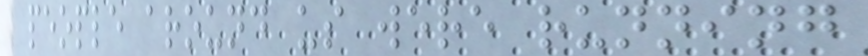people around us were running
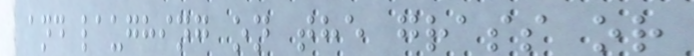and laughing on the grass or
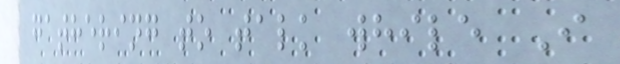gathering to talk while I
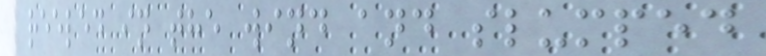reeled in the wind and slumped
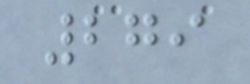279
